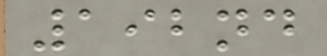192nd
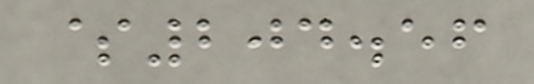$204.56
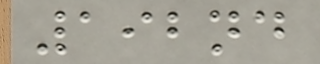192nd
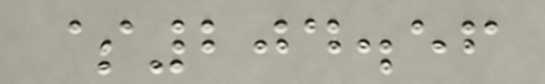$204.56
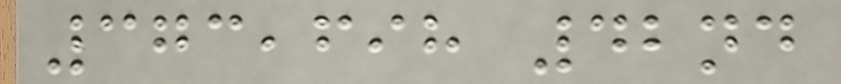373,698 42nd
